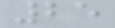25
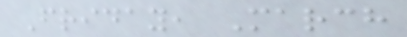Friday, March
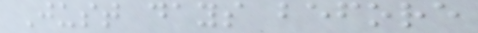Just days before
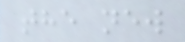the new
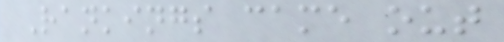Rankings came out
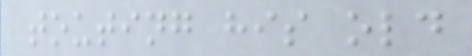touting his old
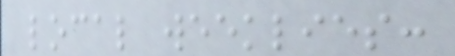local weeklies:
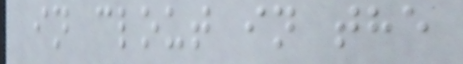in clout in the
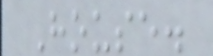House.
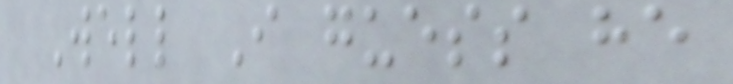Well I guess he
